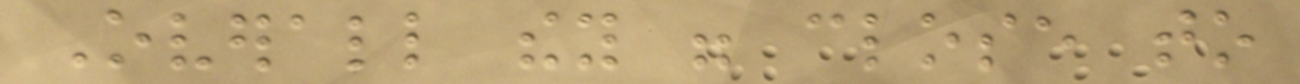Overall they were close to
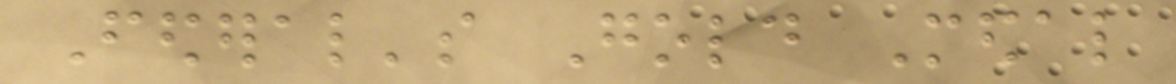Federal's Gold Medal
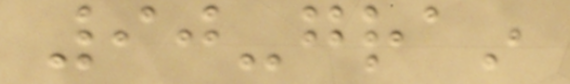90-grain
